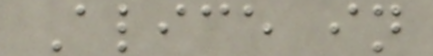Alice in
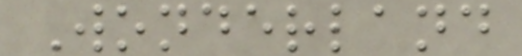Wonderland
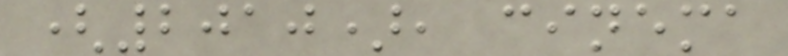(2010), cinema
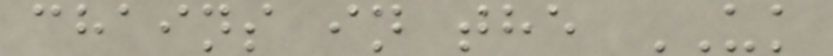chains in the UK
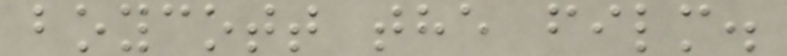boycott the film.
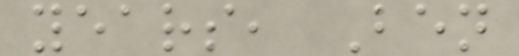years, Ben
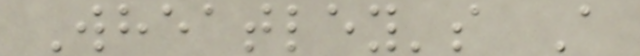Wheatley's A
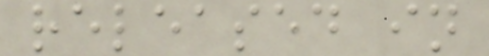released in
